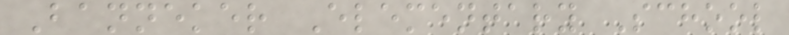Banneker Elementary School
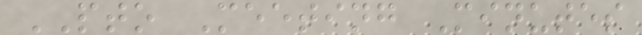PTO Meeting Minutes
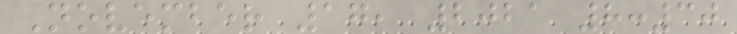November 17, 2021 8:30
